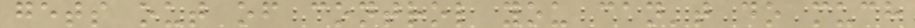gets out of control you can't do much
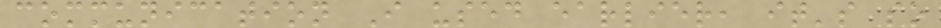communication I used earlier, it's so
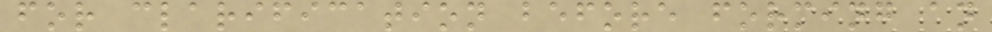for clarification before forming an
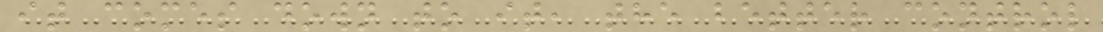it comes down to it, the better control
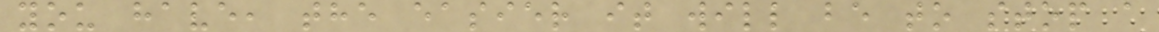you have, the easier it will be to stop a
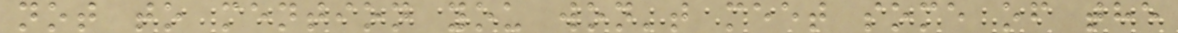not to mention you won't meet some of the
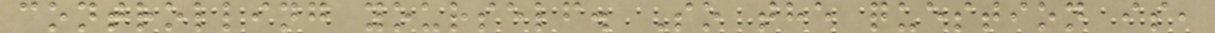controlling yourself. So the question is,
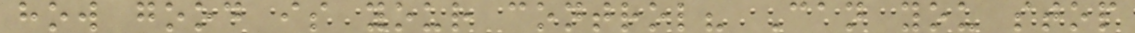how good is your control? Can you stop
